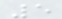5
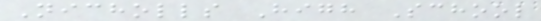Nicholls High School
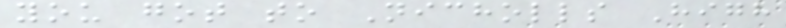you got to Nicholls High
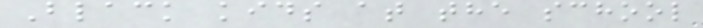Black kids at the school
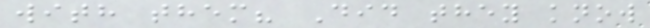with them? Did they know
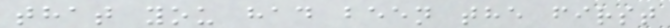that you had been the first
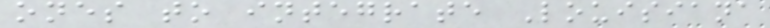ones to integrate Louisiana
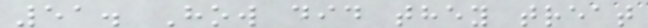51. How did they treat
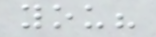you?
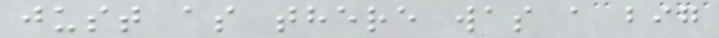just as there was a big
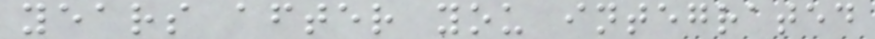years after you integrated
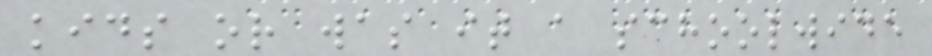kids or was it a schoolwide
